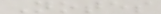Notes
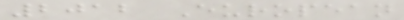2012 European
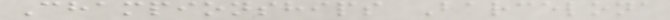Championships Barcelona
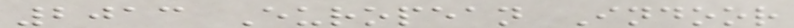2013 European Indoor
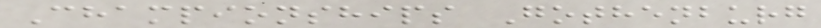Championships Gothenburg
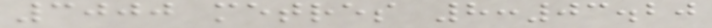3000 metres 8:03.20
